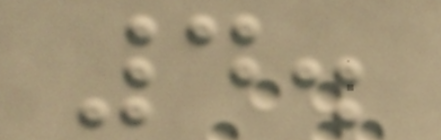4.
